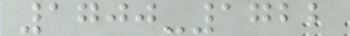1700-1722
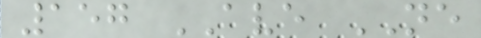157 AVE NE
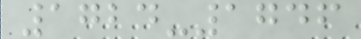1724-1746
